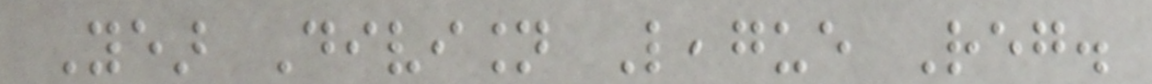Year Division League Reg.
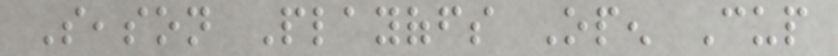Season Playoffs Open Cup
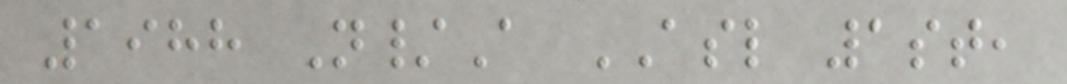1988 N/A ASL 1st,
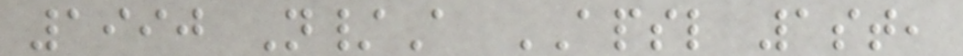1990 N/A APSL 1st,
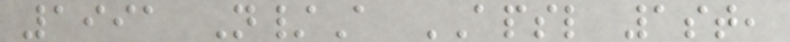1991 N/A APSL 1st,
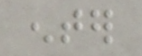enter
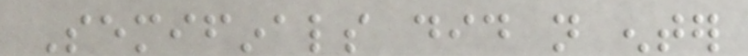Semifinals did not enter
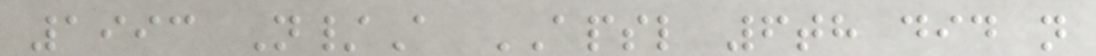1993 N/A APSL 6th did not
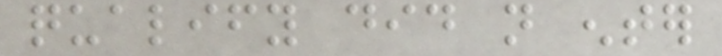qualify did not enter
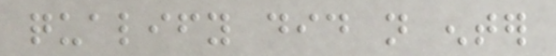qualify did not enter
